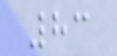83
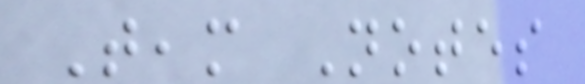Team Notes
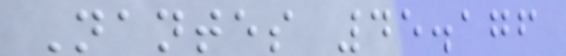Nantes 45.176
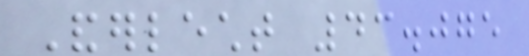Anderlecht 43.075
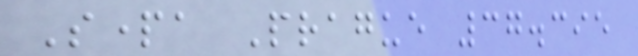Sparta Prague 37.395
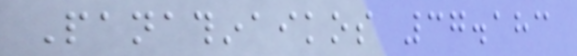Panathinaikos 37.183
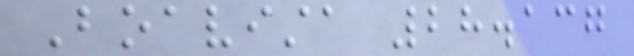Boavista 28.137
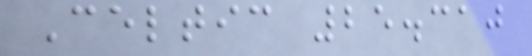Celtic 25.310
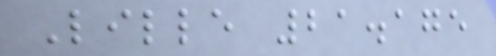Lille 21.175
